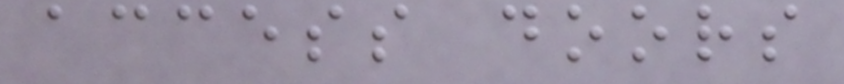access doors
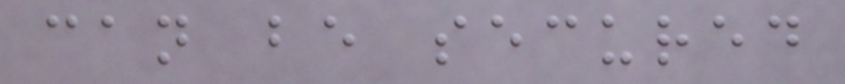can be secured
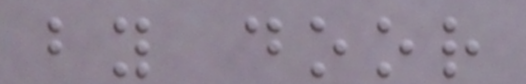by door
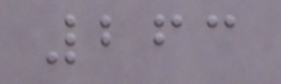263
